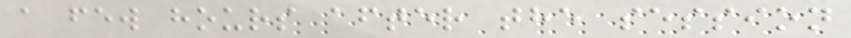a few hours after the session
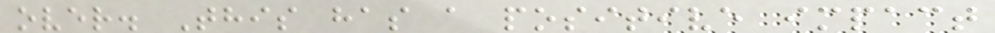over. This has a positive impact
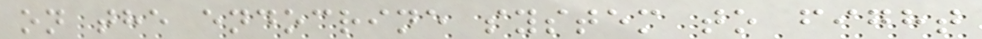on the endocrine system to fight
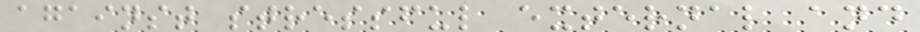against stressful external and
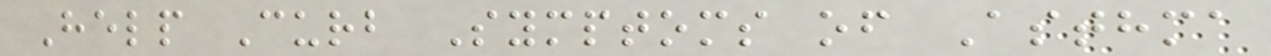Help Curb Symptoms of Asthma
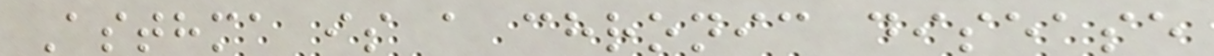Asthma is a chronic disease
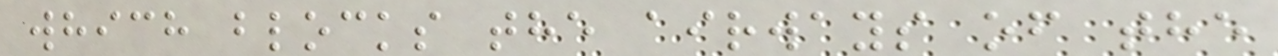which blocks the airways of the
